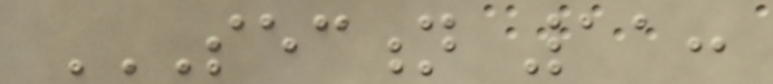SECTION 11:
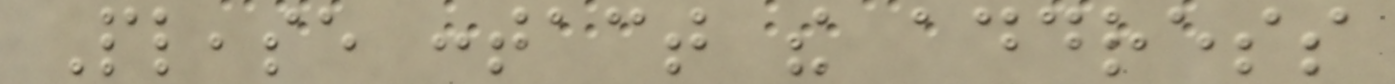Please contact the address
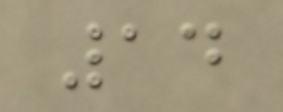14
